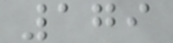179
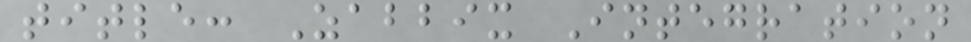title: Zabbix Integration
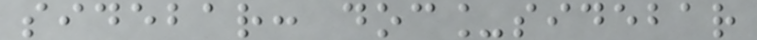sidebar: doc_sidebar
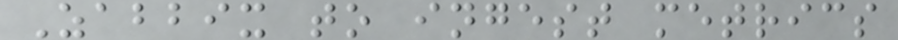Zabbix to ingest metrics
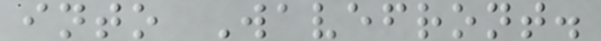into Wavefront.
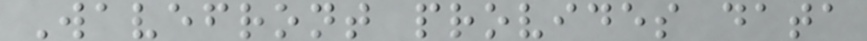Wavefront provides data
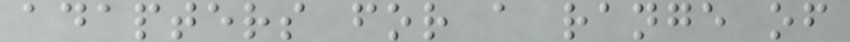adapters for a range of
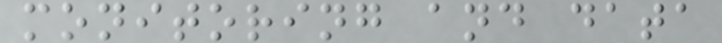monitoring and data
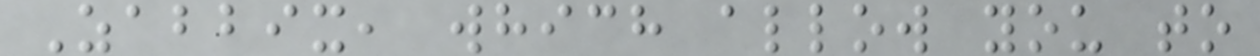Zabbix, which allow you to
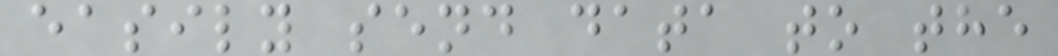easily send data to the
